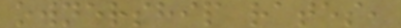ownership rates,
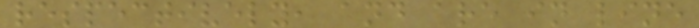respectively, and are in line
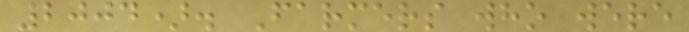2004). Farmers who were
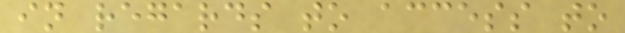in regards to access to
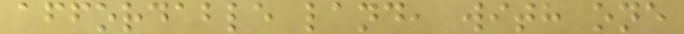affordable land, with one
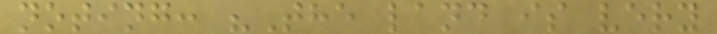noting: "The land is very
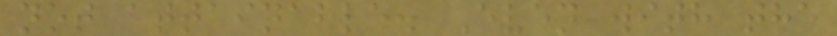not attainable. Even with the
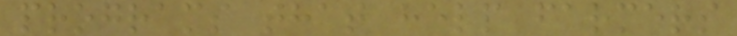programs that help farmers
